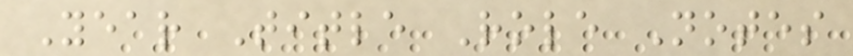Year Title Role Notes
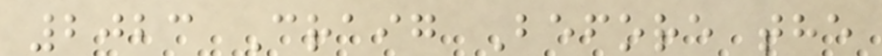2023 Craig Before the
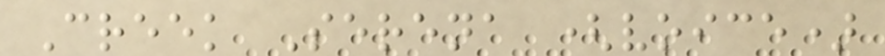Creek Serena (voice)
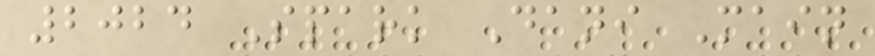2024 Spark Dani Main
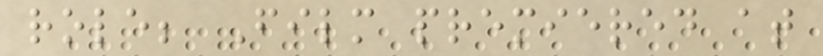role; Film premiered at
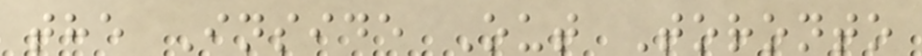the Inside Out Toronto
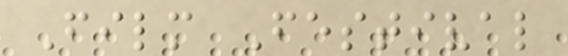Film Festival
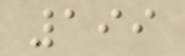199
